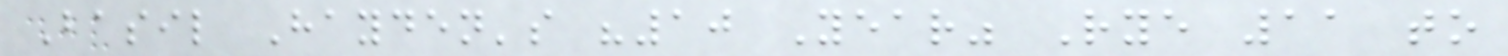Basil Hayden's "10 Year" Rye 11 to
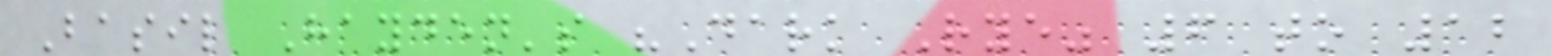Basil Hayden's "Dark Rye" 6 to 12
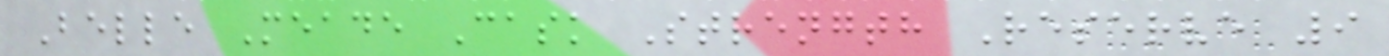Belle Meade Cask Strength Reserve 9
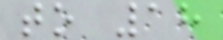to 18
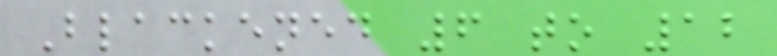Blackened 6 to 12
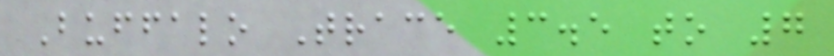Buffalo Trace 3.5 to 7
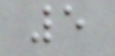5
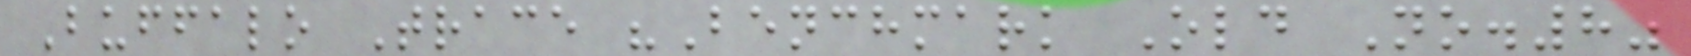Buffalo Trace "Benchmark Old No.8"
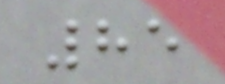85
